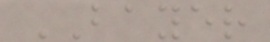BAYER
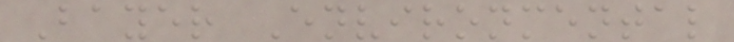Bayer Environmental
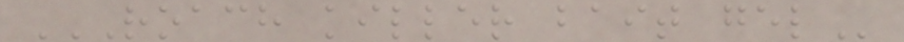ROACH KILLER BAIT GEL
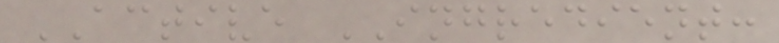ACTIVE INGREDIENT:
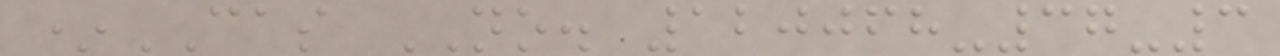*CAS NO. 120068-37-3
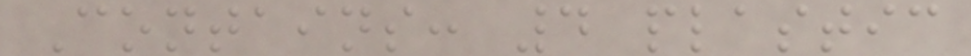Contains: 4 plastic
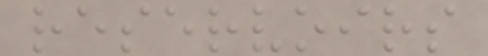reservoirs
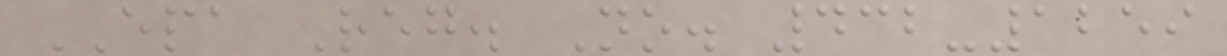EPA Reg. No. 432-1259
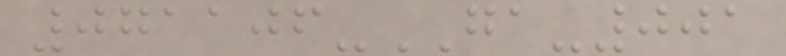071106-GA-001
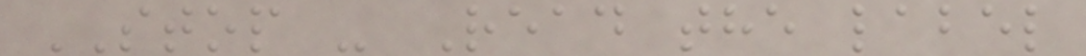STOP - Read the label
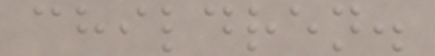children.
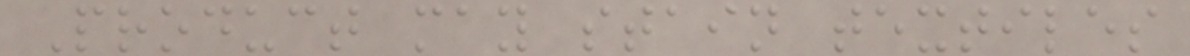Product may stain textiles
